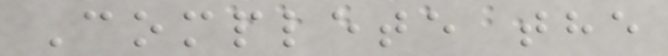Complete the
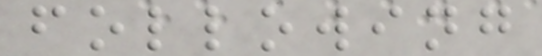following
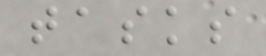tasks
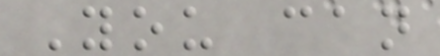You can
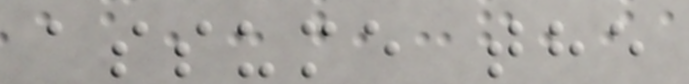assume the
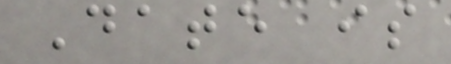Date is
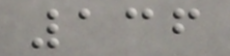136
